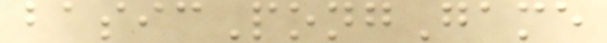basicPongGame
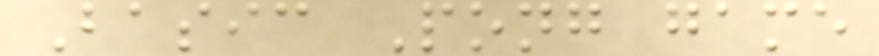Basic Pong game
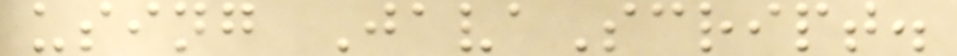using JavaScript.
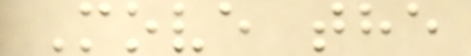Move the
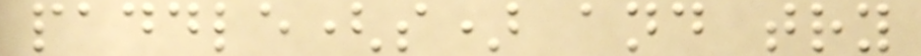paddle(s) and try
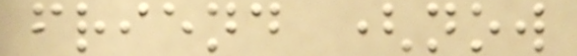friend (now
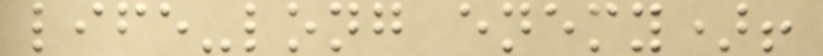life-long enemy)!
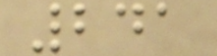241
